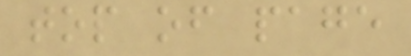top of page
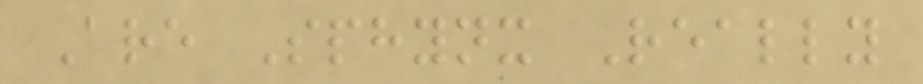Are Sphynx Really
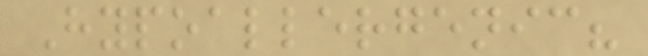Hypoallergenic?
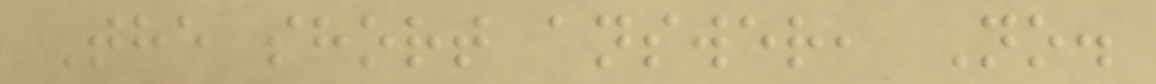The short answer, No.
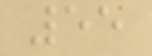55
